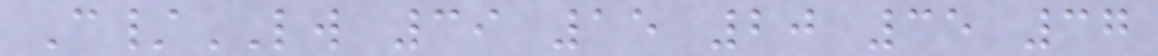C/LW 39 15 20 35 37
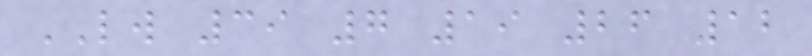LW 39 7 19 26 12
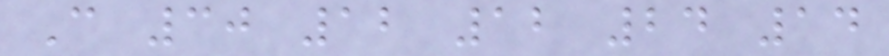C 30 12 12 24 14
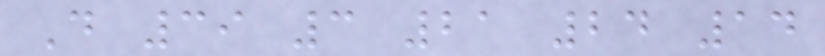D 39 3 21 24 14
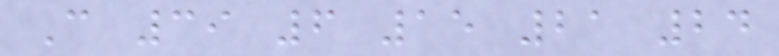C 39 6 15 21 24
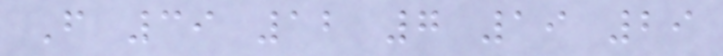F 39 12 7 19 29
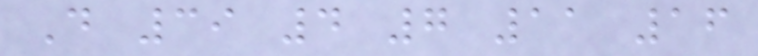D 39 4 7 11 16
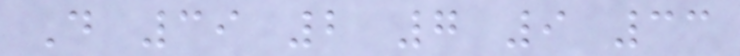D 39 2 7 9 33
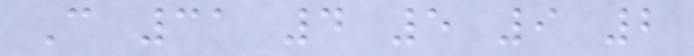C 31 4 5 9 2
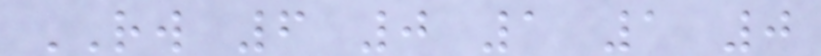RW 6 0 1 1 0
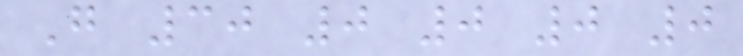G 30 0 0 0 0
